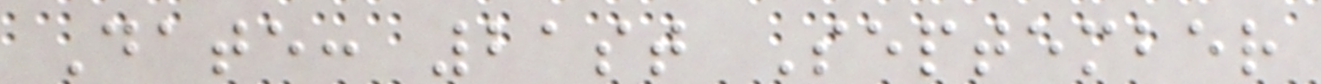Date: 21st September
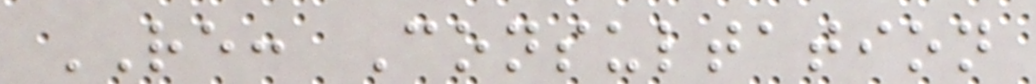RE: Consultation
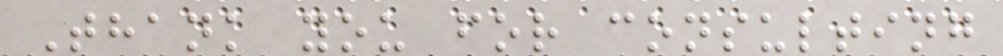Thank you for consulting
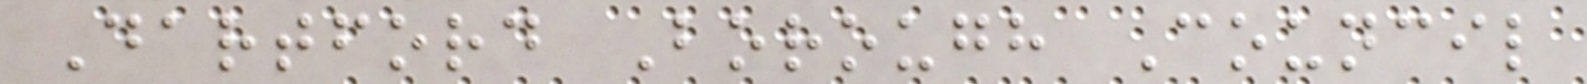Dartford Borough Council
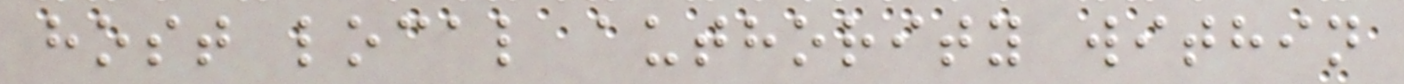host local authority within
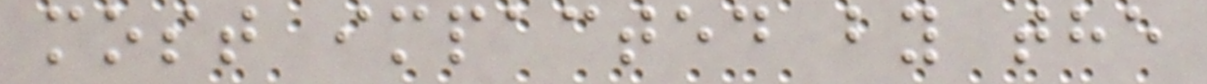most impacted by the
